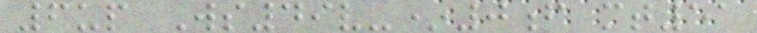6up Ws49v-*0f mt51
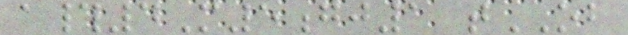a#4M5gj1 tOB
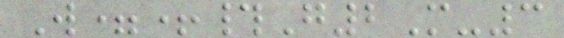W=+#G2M-3
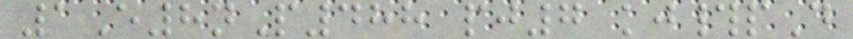1E8nP488 pj7 kj#pD
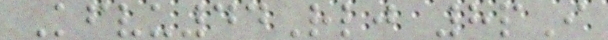Kfvu44Rlj 8pI
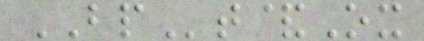BPt&Ox
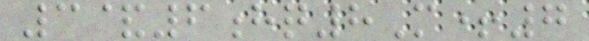3&6hq8M+7
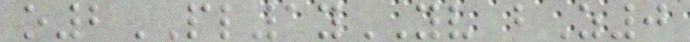o2PL1yYV bZ0
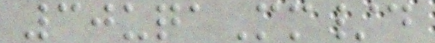30uqaMm/d
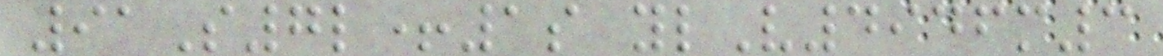91S7l+1s ylV4946m3
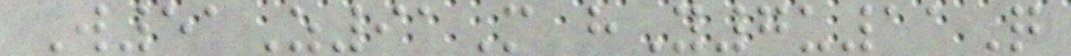W51Z91M hY7u11Q
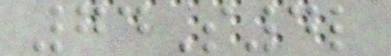74S4l
